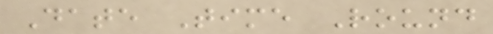Date Time Round
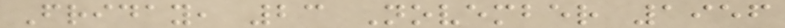Friday, 23 November 1956
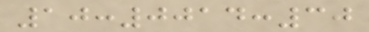10:0014:30
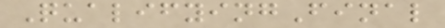QualifyingFinal
